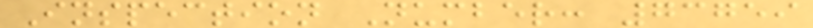Inspection Number: 73759
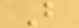B
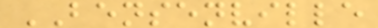BENSENVILLE
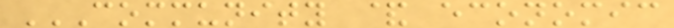COMMUNITY & ECONOMIC
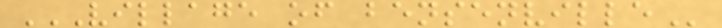VILLAGE OF BENSENVILLE
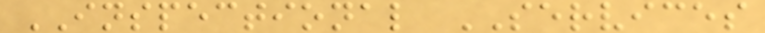INSPECTIONAL SERVICES
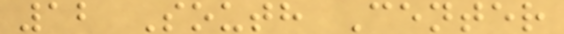12 South Center
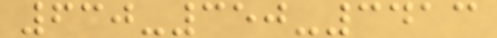630-350-3413
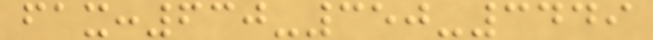fax:630-350-3449
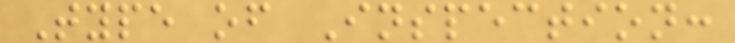Type of Inspection:
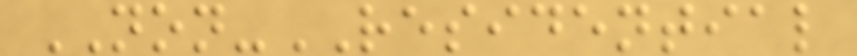NON-RESIDENTIAL
